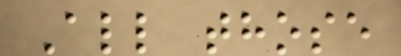All those
